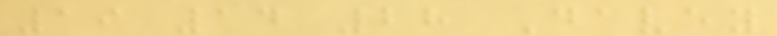19 14 28 Davey
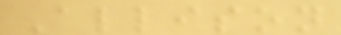Allison
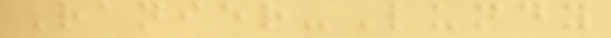Ranier-Lundy
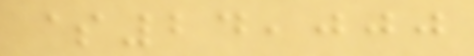$24,000
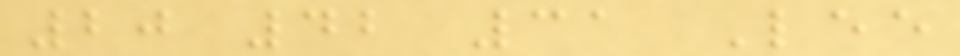20 42 31 Lee
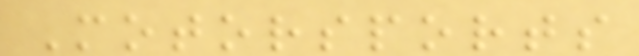Motorsports
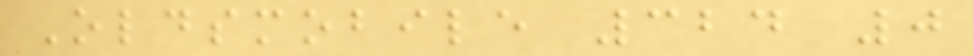Oldsmobile 324 0
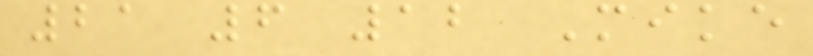21 6 12 Mike
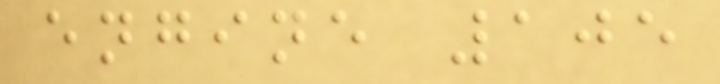engine 105
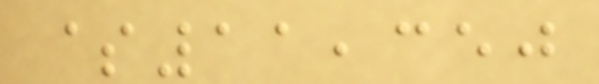$11,350
